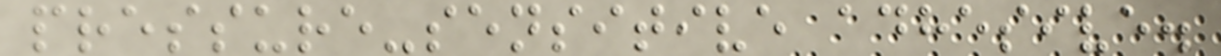pressure-sensitive adhesive.
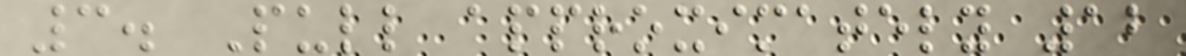3. Pull approximately 12
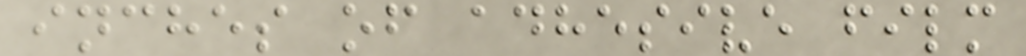inches of adhesive film
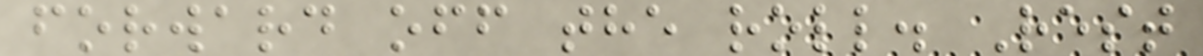forward off the roll. Rest
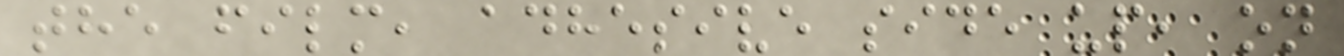the film, adhesive side up, on
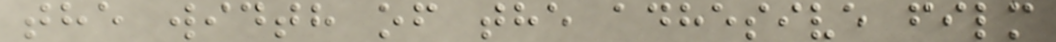the width of the adhesive film
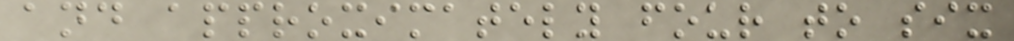and approximately four to six
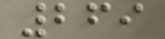269
